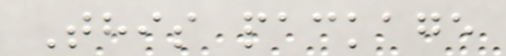This package
